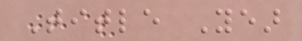Title Year
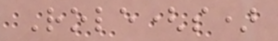Role(s)
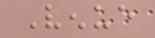Venue
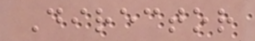Director
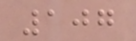107
